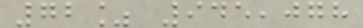72% 945,078
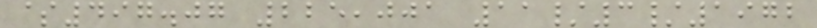$497.07 225,001 11/3/1972
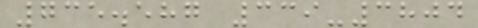735.587 339-3804
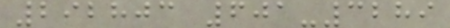292803 601-3289
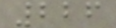226
